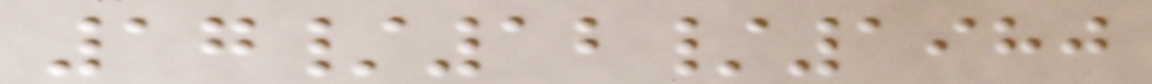17/12/1980
